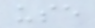use
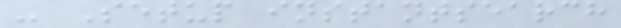- Setup instantsearch
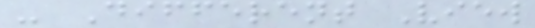- Different View
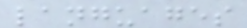languages
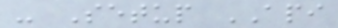- Setup API
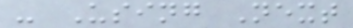- Using Next
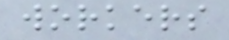workers
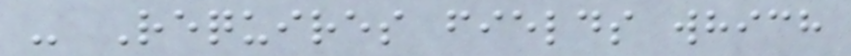- Requires fields which
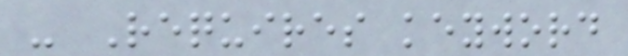- Requires keyword
